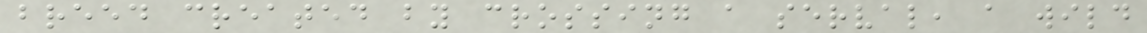breed created by crossing a serval, a wild
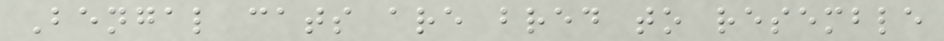Bengal cats are bred to resemble
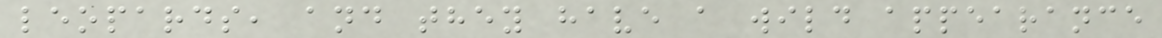leopards, and they have a wild appearance
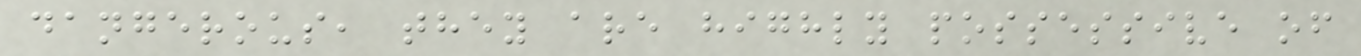dangerous, they are highly possessive of
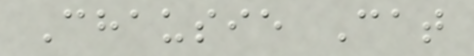Chausie Cat
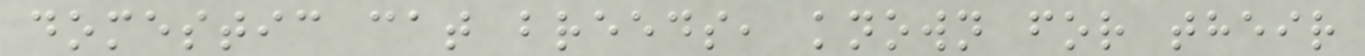domestic cat breeds, known for their
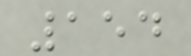154
